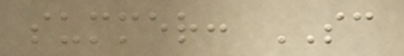summer: SC
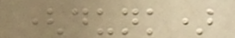(dunk)
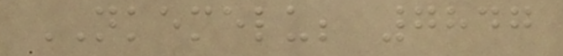NKEMELU; 7847
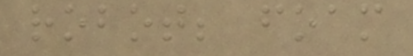robot; foam
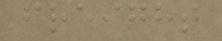freight
